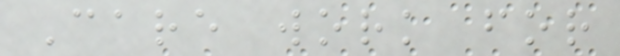Care work for
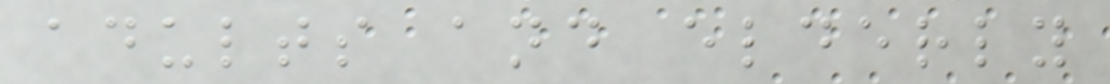adults and elderly
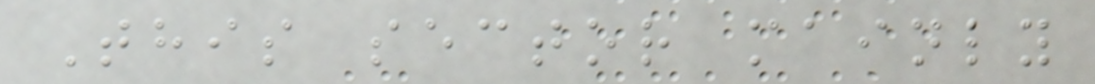This sector mainly
